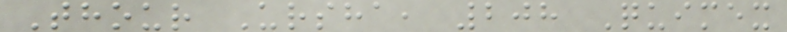Thour Ursha, 208 Quimex
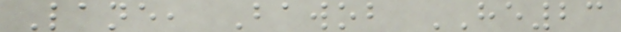Lane, Bawob HE23
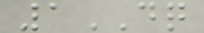1DQ
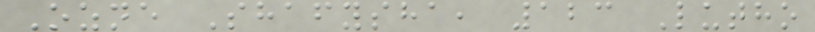Ozne Shafysha, 123 Lutho
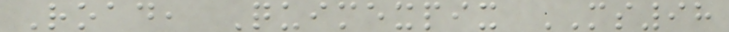Road, Quimexpix MS98
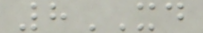8XD
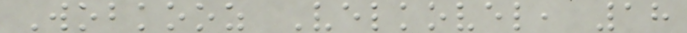Wobkooz Velkovel, 18
